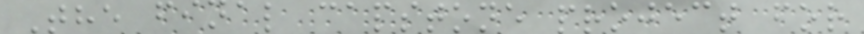The final capstone project for
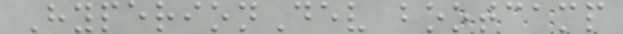HyperionDev bootcamp
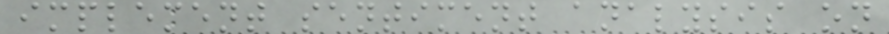implement sentiment analysis on
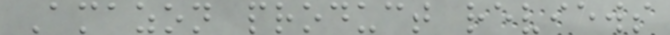Amazon product reviews
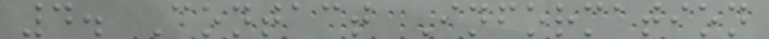4. Contact Information
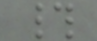#
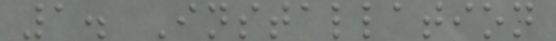1. Installation
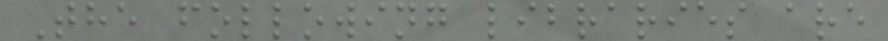The following libraries are
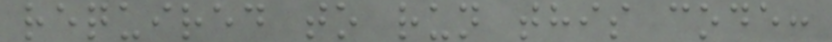required to run this code:
